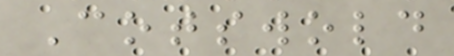Cotswold
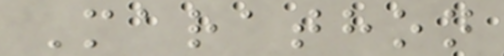Marathon
